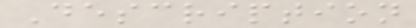Description
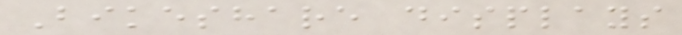Bikeshare displays
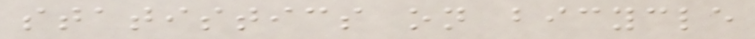statistics on bicycle
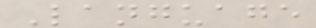Language
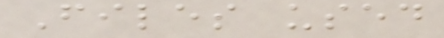Files used
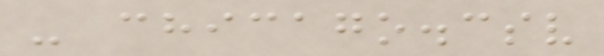- chicago.csv
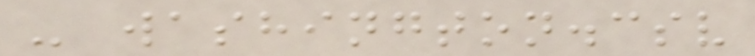- washington.csv
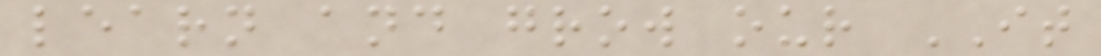learn and grow our IT
